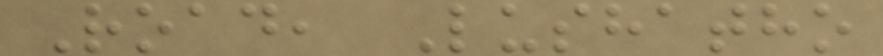Road, Lushatho
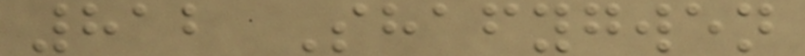812 Shafygwen
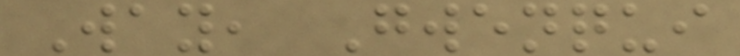Way, Gwenqui
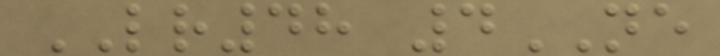LR48 4NE
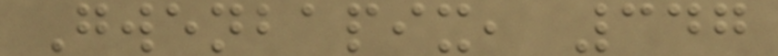Gwenbapix, 347
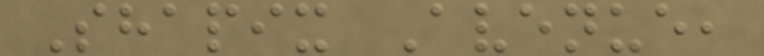Shapix Avenue,
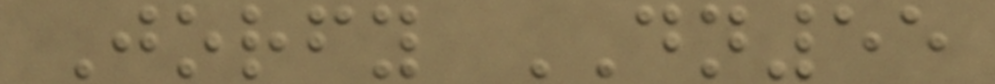Jorfy DN55
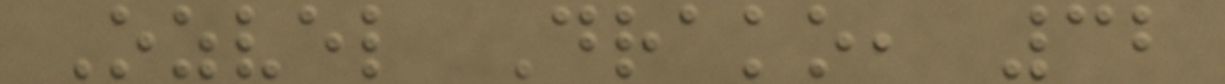Ozvel Drako, 32
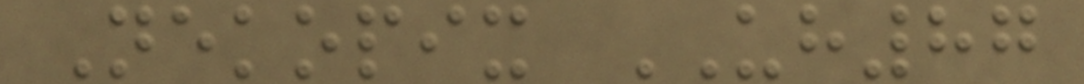Nekopix UH87
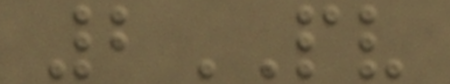2PV
